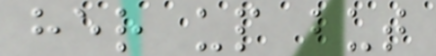her up but
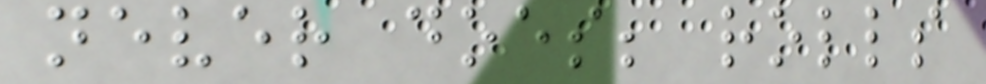never does; rolls
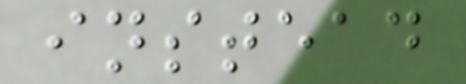instead
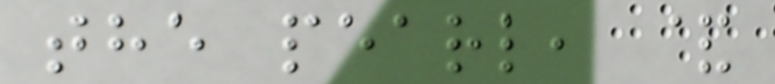the pearl, &
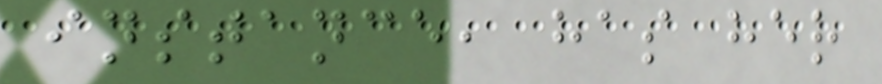instance, has her
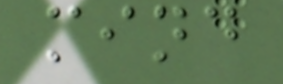mind
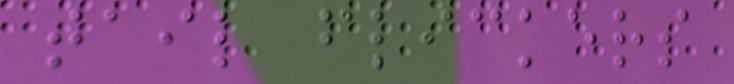tail flickers
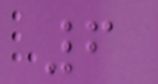6
